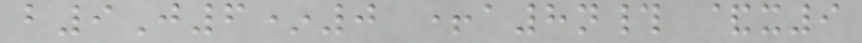b9J6*0 +a8n# &x9
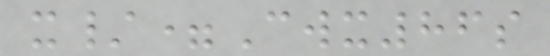x/=Cwx86s
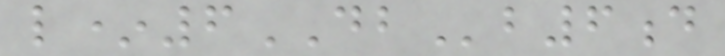l*6DBb6d
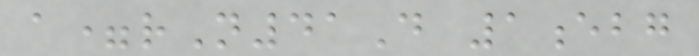a=rN41D 1ebg
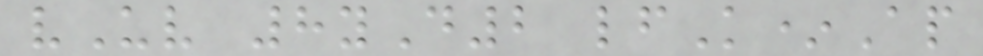vUv 8yD2 lfK*Ap
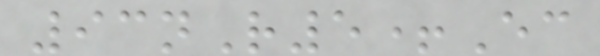93nR5+Ec
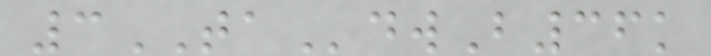3TAdwB36k
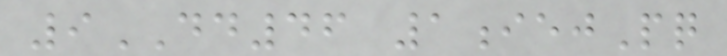9DD46 1iejPq
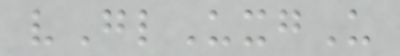vGlUxgU
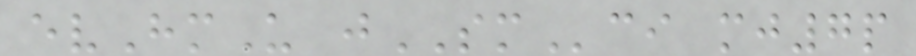evHmU jSMci mj7p
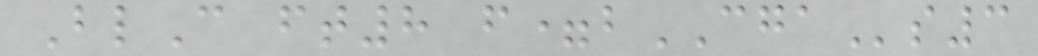BlC ft8 f=bCGAs3
